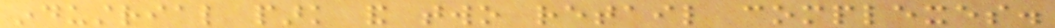industrial park and two retail complexes.
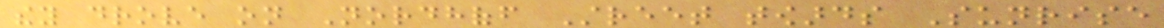they drove on Nordhoff Street towards Sunrise
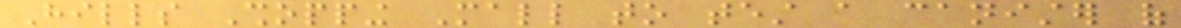Hills Shopping Mall to test a canister of
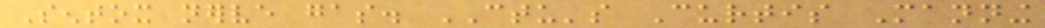Sentox nerve gas. CTU's Curtis Manning
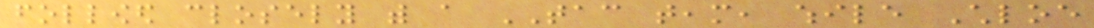followed closely with a TAC team, while Chloe
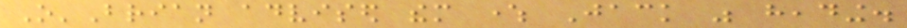O'Brian advised them where Jack was heading.
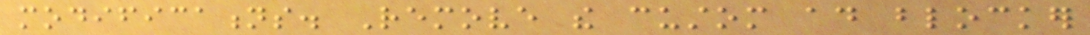modifications. Remove the custom ad blocker
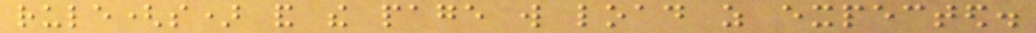rule(s) and the page will load as expected.
